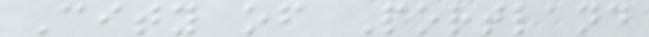City of Portland
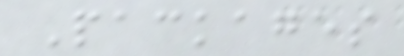Packages
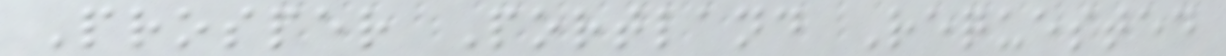Prosper Portland Requested
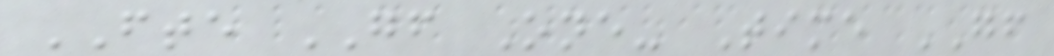FTE GF One- Time GF
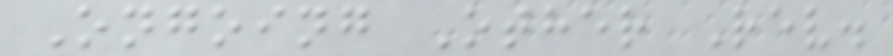Ongoing Other Rev.
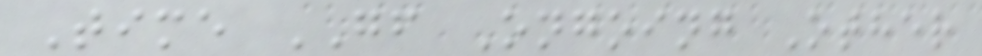Time GF Ongoing Other
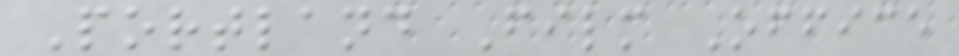Portland Film Office
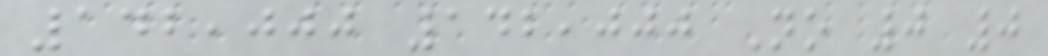142,000 142,000 No 0 0
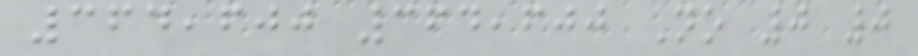364,600 364,600 No 0 0
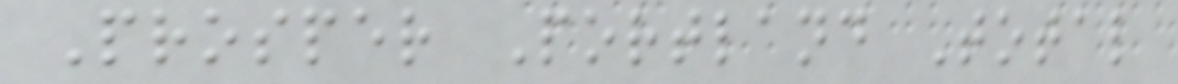Prosper Portland Total
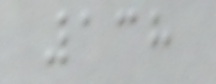138
